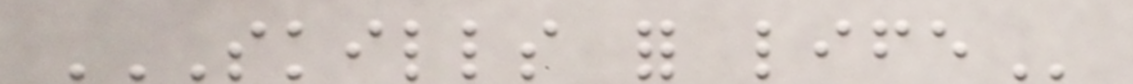SKILLS FOR LIFE
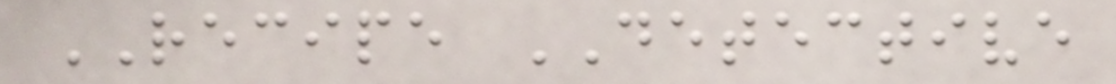RECIPE DETECTIVE
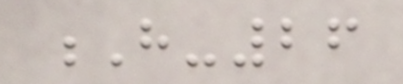H-26
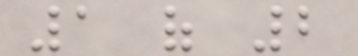1 of 2
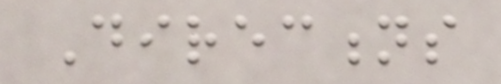Directions
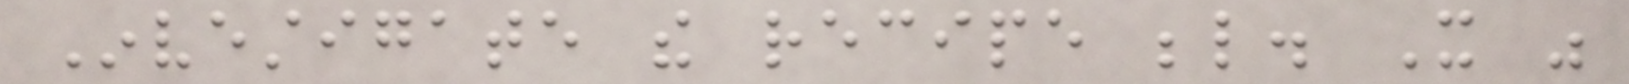Investigate the recipe below. It was
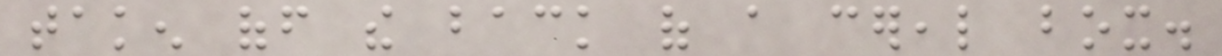taken off the back of a cereal box.
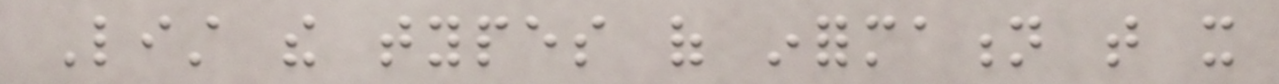List the types of information that it
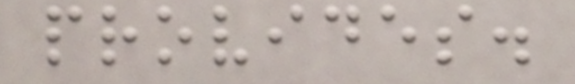provides.
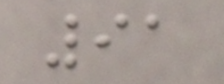91
